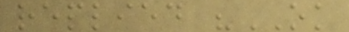replied "OK
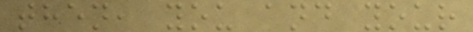then, you and your
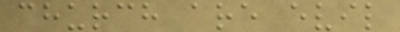church are evil
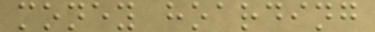money hoarding
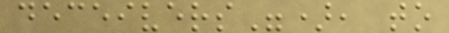deceivers"), to
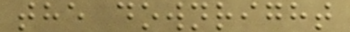the downright
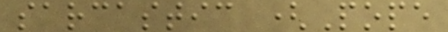sarcastic (Pope
